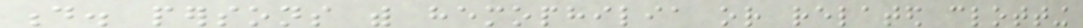d. persons with hemophilia or related clotting
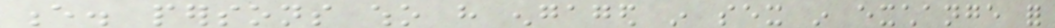e. persons who have engaged in sex in exchange for
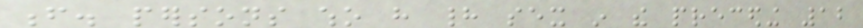f. persons who have had sex in the preceding 12
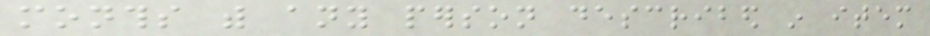months with any person described in item
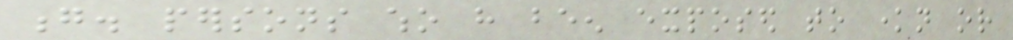g. persons who have been exposed to known or
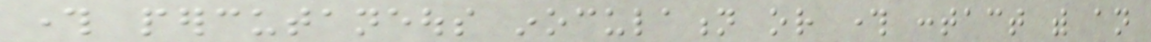through percutaneous inoculation or through contact with an
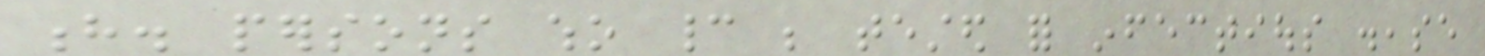h. persons who cannot be tested for infectious disease
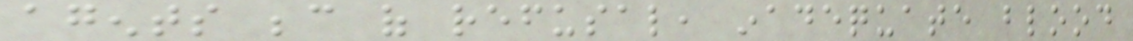agents because of refusal, inadequate blood
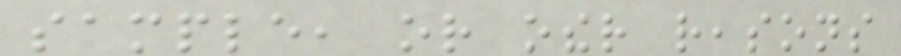sample, or other reasons
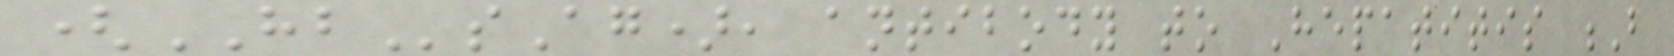(HBsAg), antibody to Hepatitis B
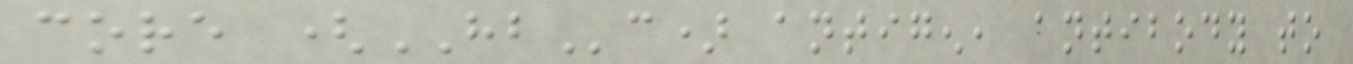core (HBc) antigen, antibody to
